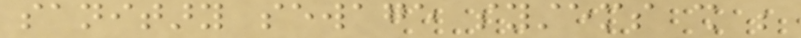sanitary sewage systems shall be
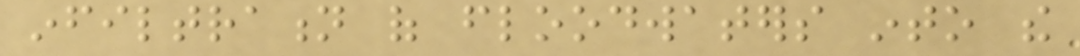infiltration of floodwaters into the
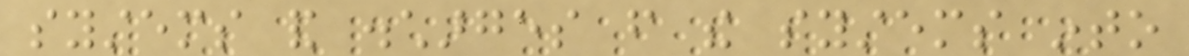systems and discharges from the systems into
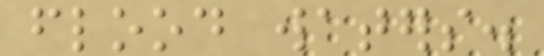flood waters.
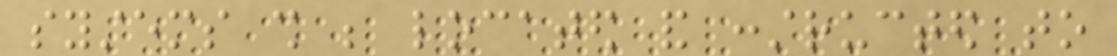systems shall be located and constructed to
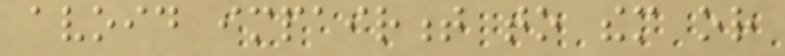avoid impairment to them or
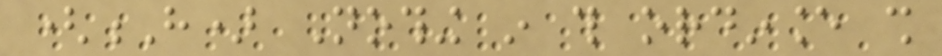(H) Nothing in this ordinance shall
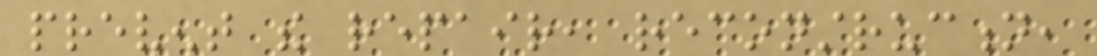prevent the repair, reconstruction,
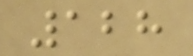128
